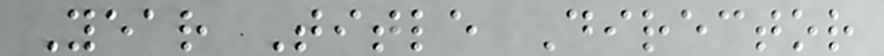Year Title Director
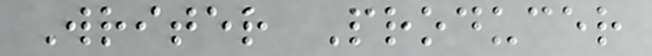Writer Producer
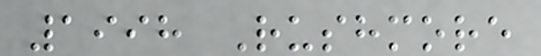1998 Rushmore
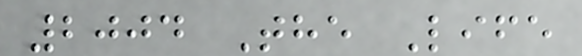2004 The Life
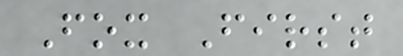Fox First
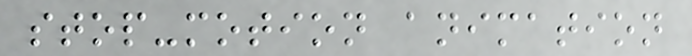stop-motion animation
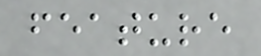feature
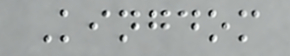Kingdom
